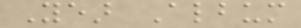Year Album
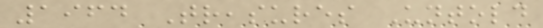1964 Treasures Untold
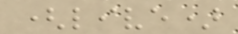(live)
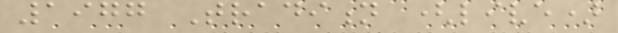1977 Tradition (live)
